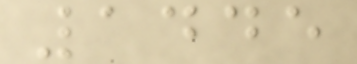1445
